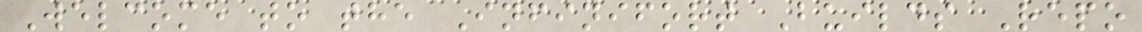Welcome to the Infinifort Builds Repo
